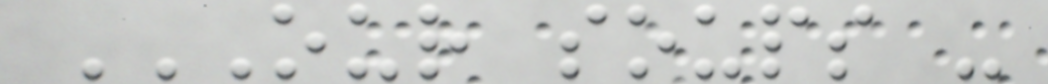OUR SOUPS -
